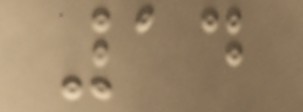14
